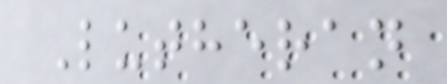Lutheran
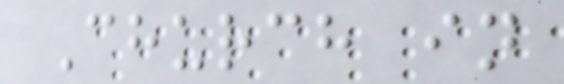Church in
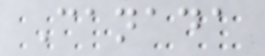Canada
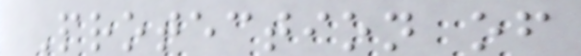Protection of
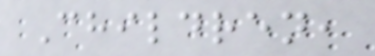Children,
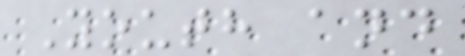Youth and
